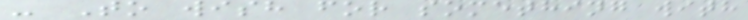- To wish for something with
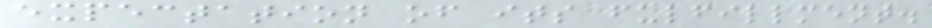expectation of its fulfillment.
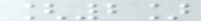[2]
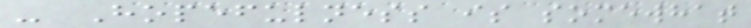- Hopefulness is somewhat
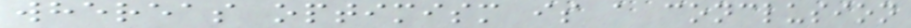whereas optimism is a conclusion
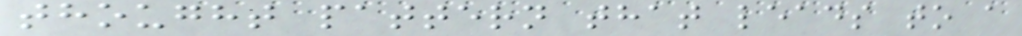thought pattern that leads to a
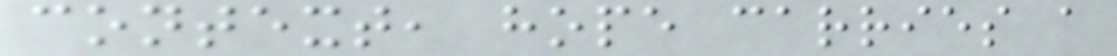context, hope carries a
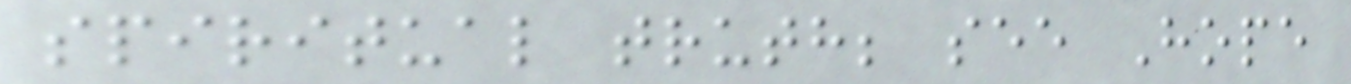spiritual truth; see Hope
